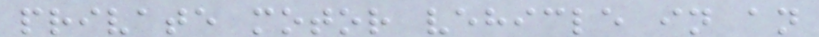private motor vehicle in an
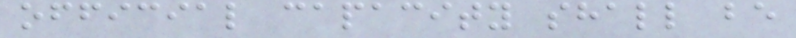official capacity shall be
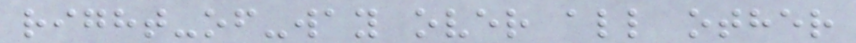right-of-way over all other
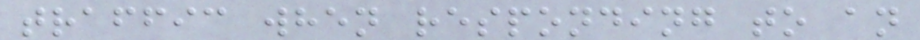traffic when responding to an
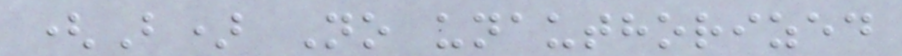(B) No unauthorized
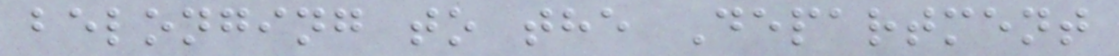belonging to the Department
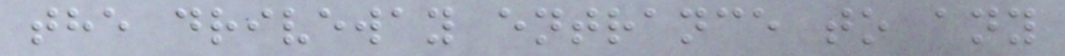the driveway entrance to any
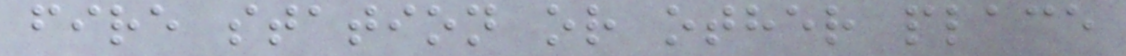fire station or other place
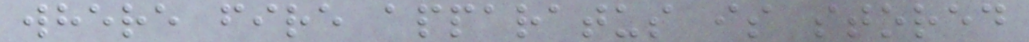where fire apparatus is stored
